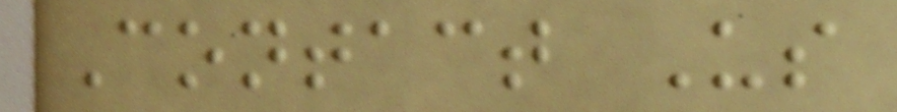Contact Us
